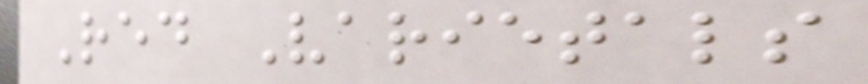Red Varietals
